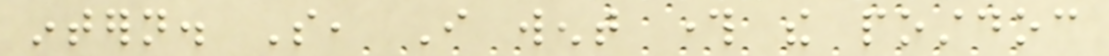intern. So, I went through the postdoc
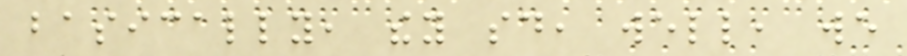basically, they said, well, we
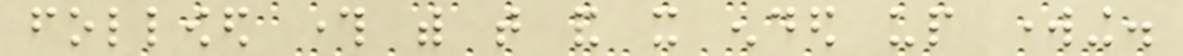followed through with that and it ended up working.
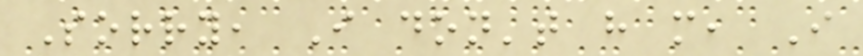Sorry, I don't have more, I
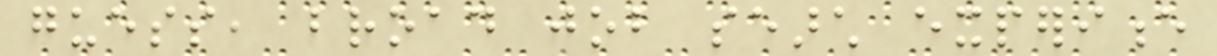guess, broad job search experience
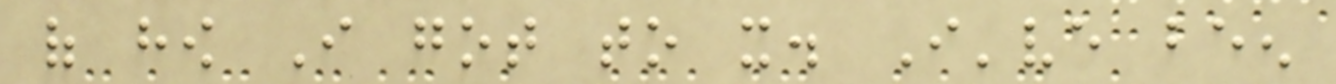of how I got to it. I've been
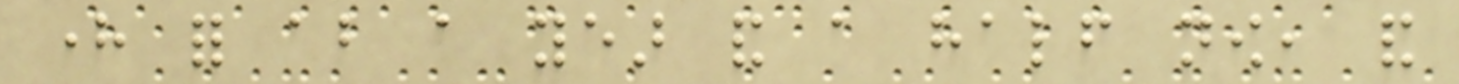here for about a year and a half now, and
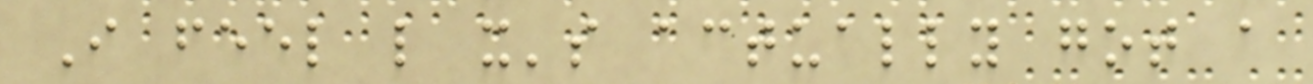I feel like it's actually got a
